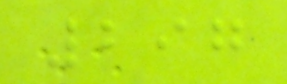297
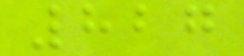827
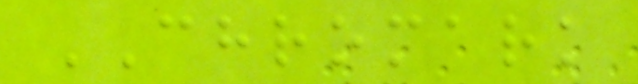CHROMARK
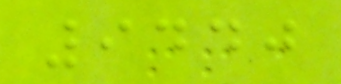9440
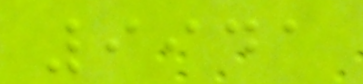9941
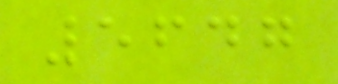5647
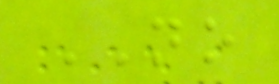NO
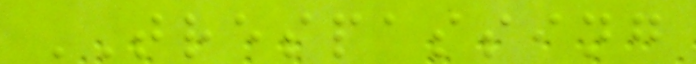TRESPASSING
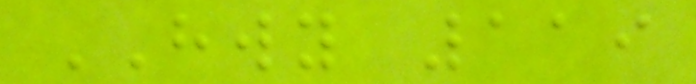HWY 119
